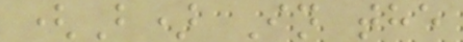(B) In the
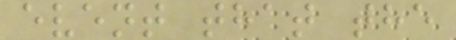event that the
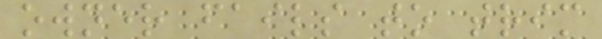owner fails to trim
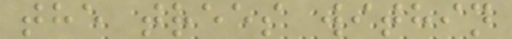the trees within
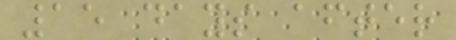15 days after
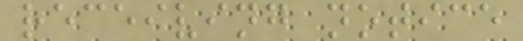receiving notice
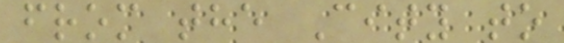from the City to
